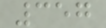357
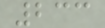233
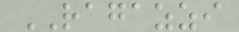RAGAZZI
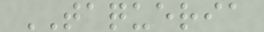TAQUERIA
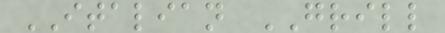ITALIAN GRILL
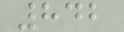842
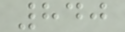840
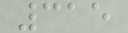315
